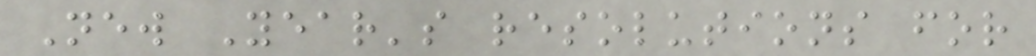New Year's resolutions for
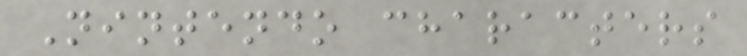Nintendo characters
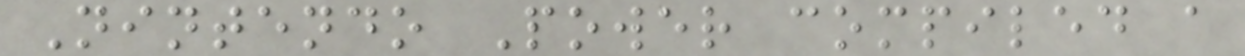Nintendo Power compiled a
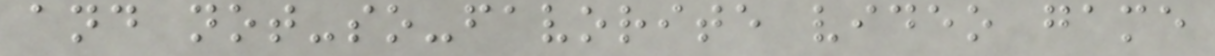and not-so-favorite video game
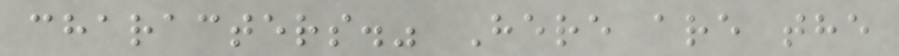characters." Here are the
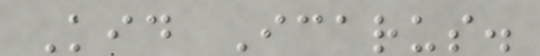Kid Icarus.
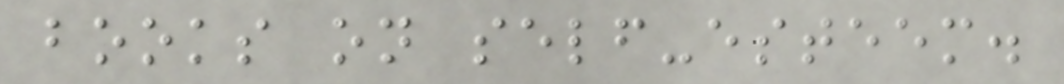books on self-esteem.
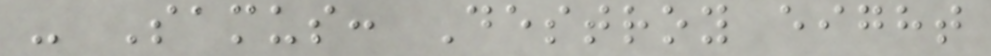- Samus: Destroy eight
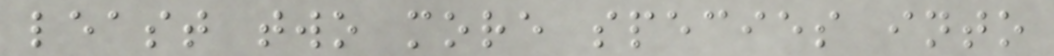least two more species into
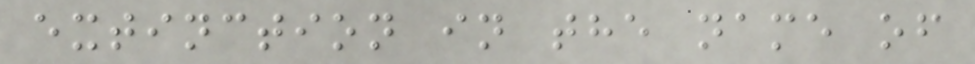extinction in the name of
